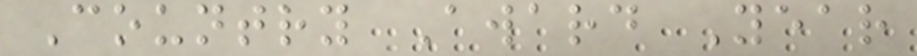Country Award Year
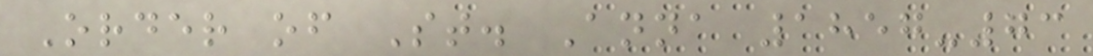Order of St. Anna 1857-73
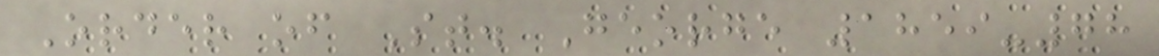Order of St. George 1859-78
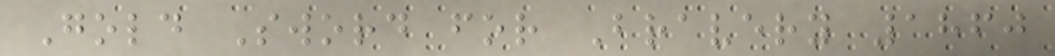Gold Sword for Bravery 1860
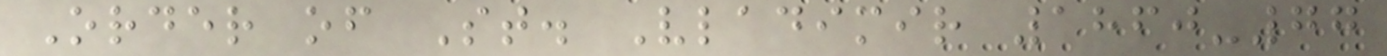Order of St. Vladimir 1860-77
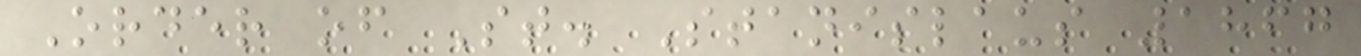Order of St. Stanislaus 1867
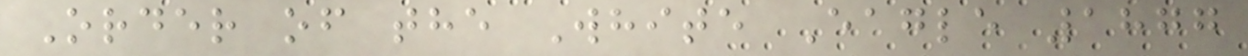Order of the White Eagle 1877
